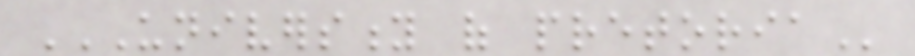UNIVERSITY OF PRETORIA
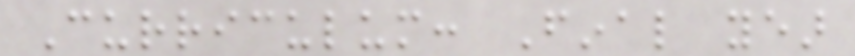Curriculum: Final year
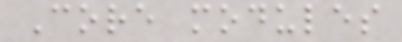Core modules
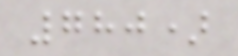780)
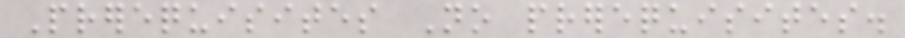Prerequisites No prerequisites.
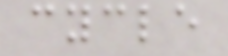cycle
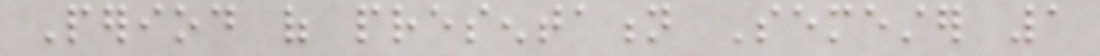Period of presentation Semester 1
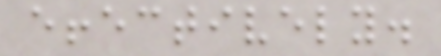effectively.
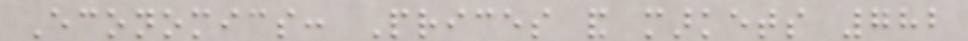Economics: Prices and markets 782
